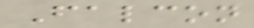Falcon
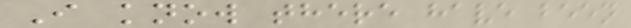I know there have been
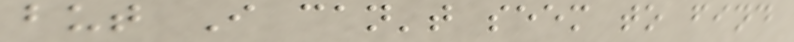but I can't seem to find
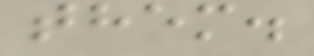them.
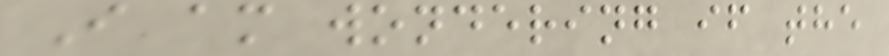I am wondering if the
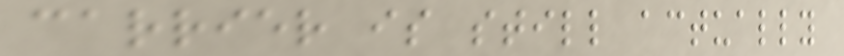carrier is still actually
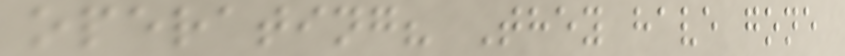operating? They have gone
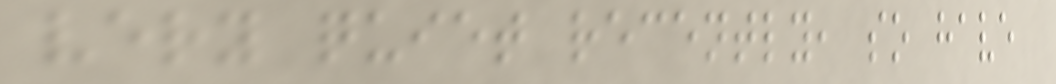very quiet recently, so have
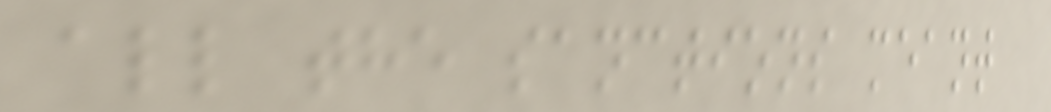all the sanctions meant
